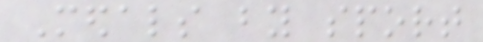Medals by sport
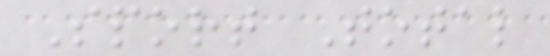Sport Total
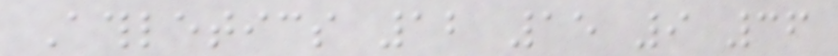Athletics 12 15 9 36
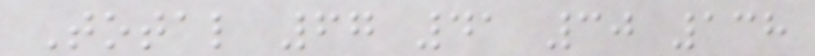Total 67 41 30 138
